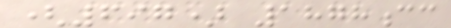(697) 1878cc
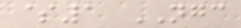$1 NGC
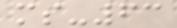ms-63
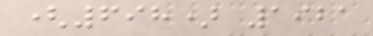(698) 1921
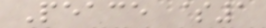Peace $1
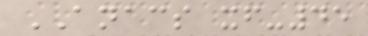ANACS xf-45
